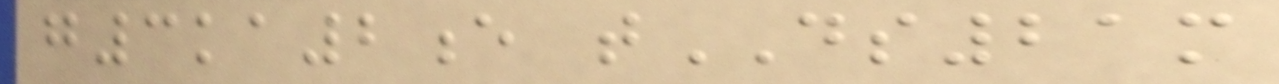g3ka2e tDS21m
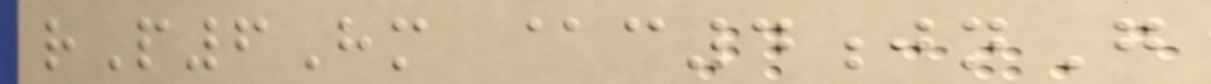rP6Hm @c4jnG
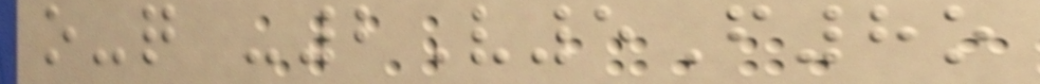o-q -2V5F8o
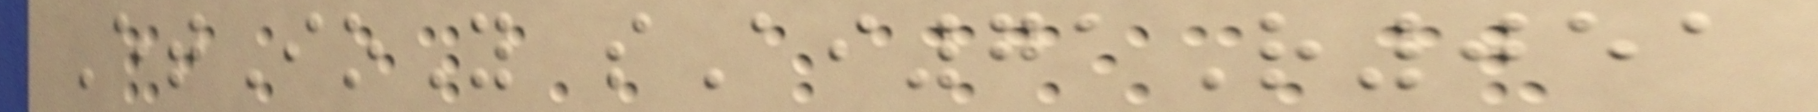EtIoY sAi71R051
